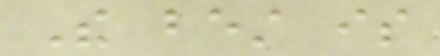The best is
